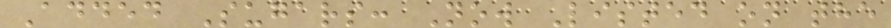Added Sugars: Now Listed on the
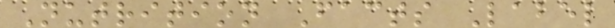Nutrition Facts Label
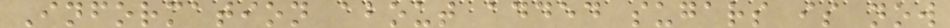Information about added sugars is now
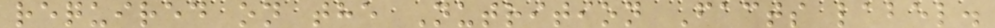required on the Nutrition Facts label.
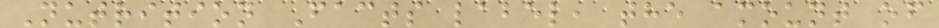Nutrition Facts label, the amount of
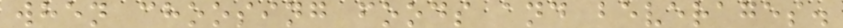when choosing foods and beverages.
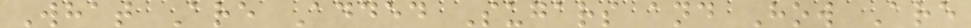What Are Added Sugars and How Are
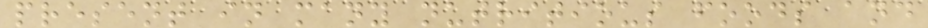present in many nutritious foods and
